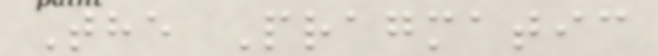The Pragmatic
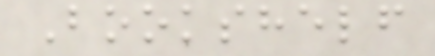Bookshelf
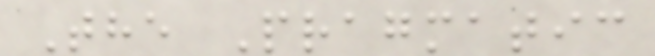The Pragmatic
